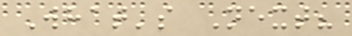What's Next?
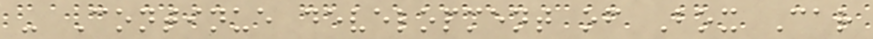- Continue development of Box Car
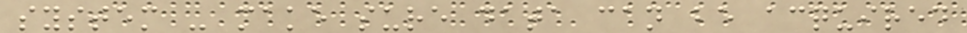system - make sure data can be acquired
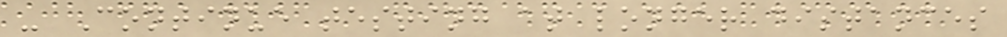- Continue testing at longer distances
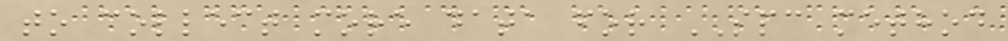to collect more data for SPC method
